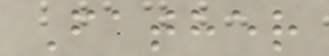Father
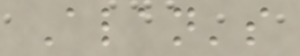Alan's
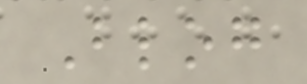Blog
